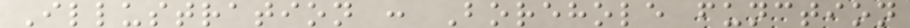Illustration : Borehole function
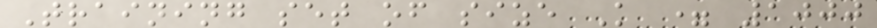Training set of size K = 1000
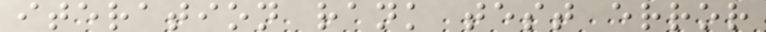iteration rank test error
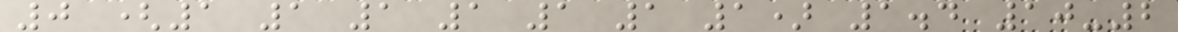0 (1 1 1 1 1 1 1) 1.4 10-2
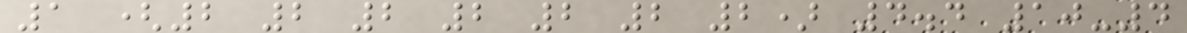1 (2 2 2 2 2 2 2) 4.4 10-4
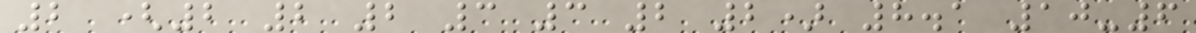2 (2 2 2 3 3 2 2) 8.1 10-6
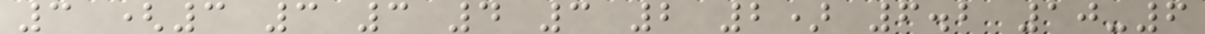3 (3 3 3 4 3 2 2) 6.2 10-6
